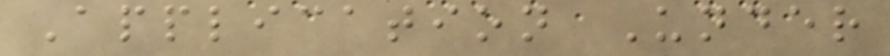Application Under
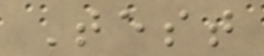Test
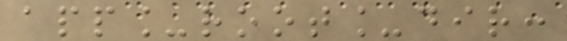app_root_dir:
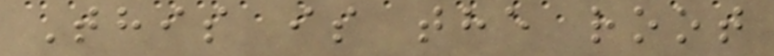This is the root
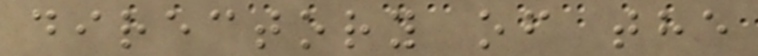directory of the
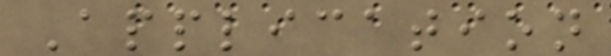Application
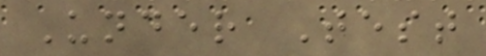Under Test
